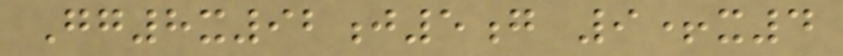Gg8x92j5g 9+x4
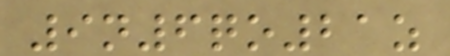9n6qo21z
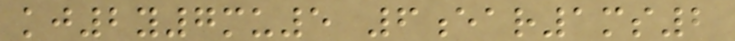kj2y7mu5 6ear1ms2
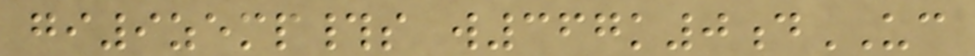gi9zemp#s w367k0dUC
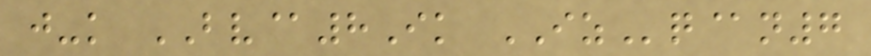j-k BV@8Ik IZq@n7
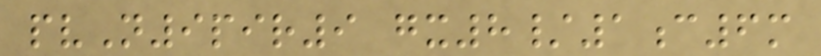pvN9pir9 gx8/1c6m
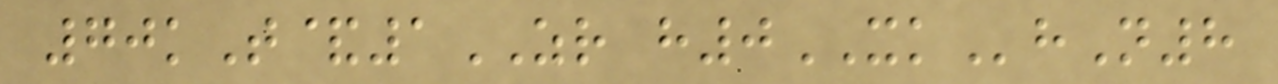70kT&1ZR h0XKhN8
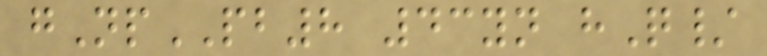gNpPB8 43yn hQ/
